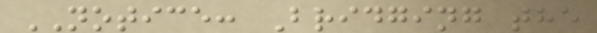NOTICE: Bridging the
